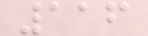116
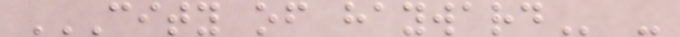CITY OF HAYWARD -
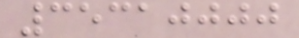35310000
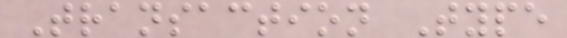Transaction Type
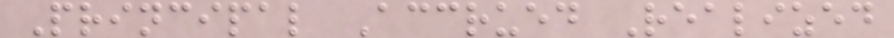Principal Accrued Realized
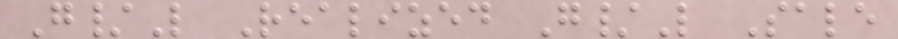G/L Realized G/L Sale
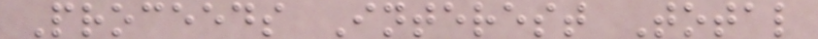Proceeds Interest Total
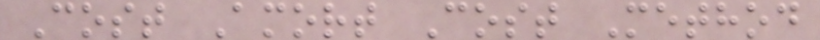Cost Amort Cost Method
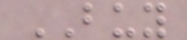BUY
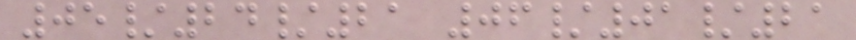05/24/21 06/01/21
